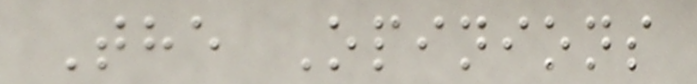The Opinions
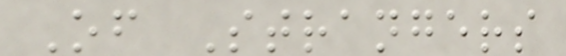Of Strangers
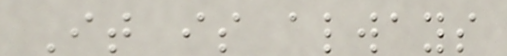It is always
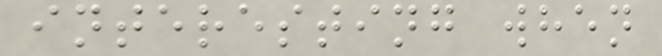interesting when
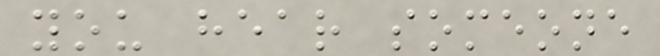you hear someone
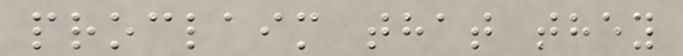proclaim that they
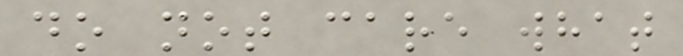do not care what
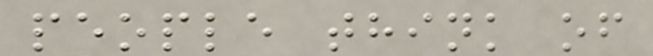people think of
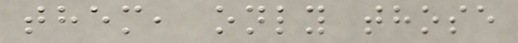them, only those
